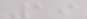19
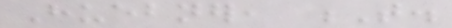Huebner, T.
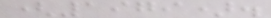(1979).
